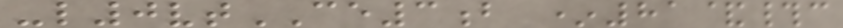-l0vtCE3b *81&#c
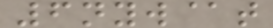6nyw@t
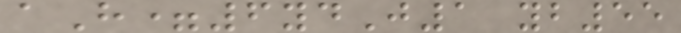aH=6ydJ1 yb55
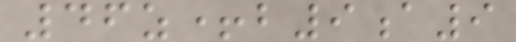46z+b9a9
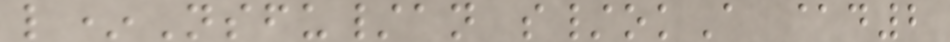l*Nsfu/an s/okA @d2
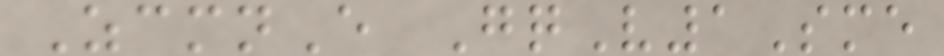ZcmnE GqV1Sme
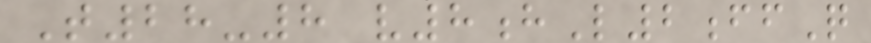T28-8 v8hL2ffQ
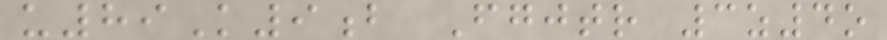u89K9b Fgjtr 3z4o
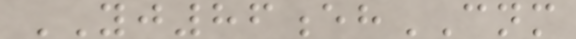YJ86ehCNM
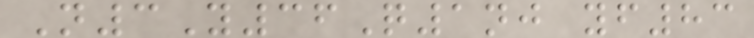N3Y36Q1nj yf83
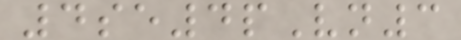4se4pVn3
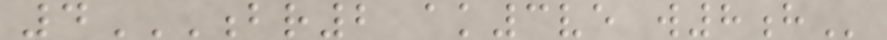4BR2 AK3VE W8H
